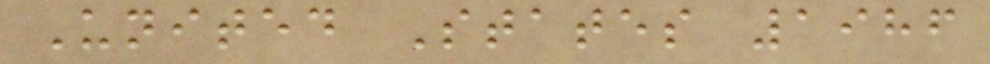United States 1986
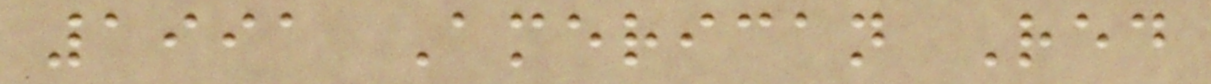1991 American Red
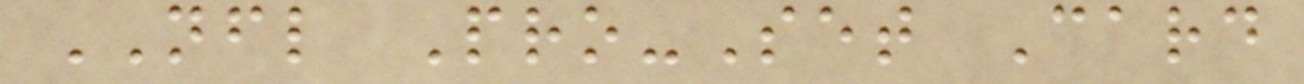NFL Pro-Set Card
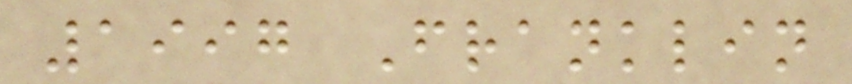1997 Franklin
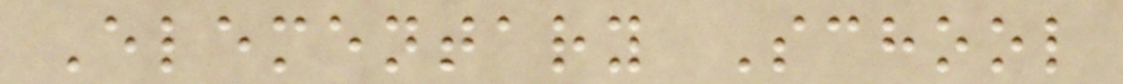Elementary School
